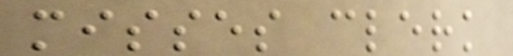misses clerk
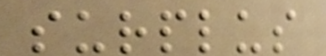surplus
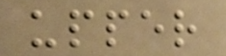upper
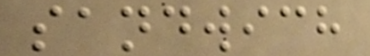sandwich
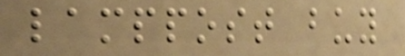lamppost buy
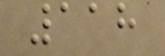118
